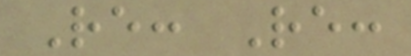Re: Re:
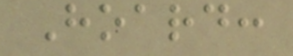Hoard:
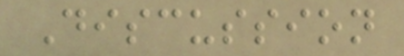Discussion
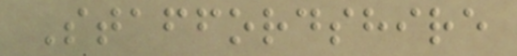Staffordshire
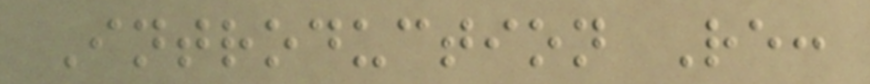Introduction Re:
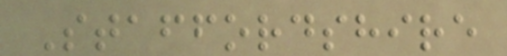Staffordshire
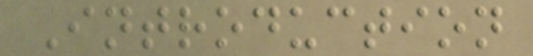Introduction
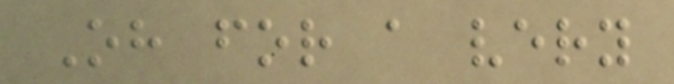Oh for a very
